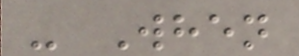- When
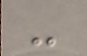-
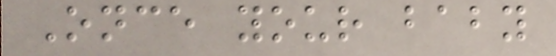Once your baby
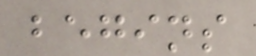begins
